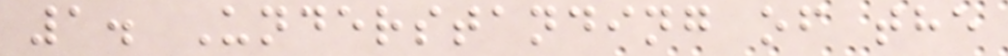1. Understanding of the
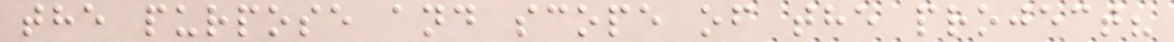the purpose and scope of the project?
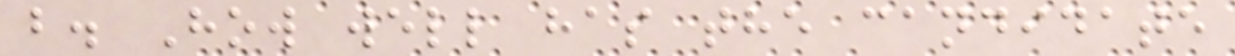b. How well has the candidate
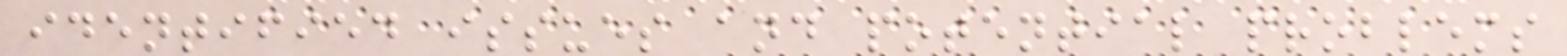identified issues and potential problems
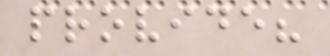provide?
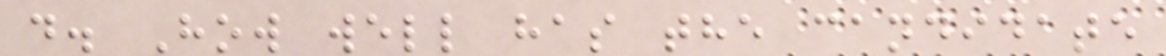d. How well has the candidate
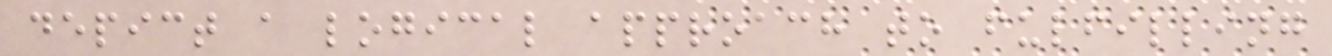depict a logical approach to fulfilling
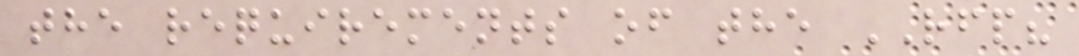the requirements of the RFP?
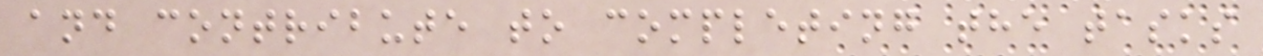and contribute to completing the tasks
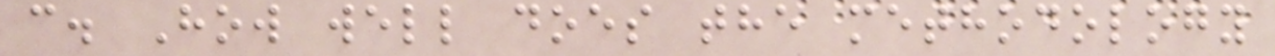c. How well does the methodology
